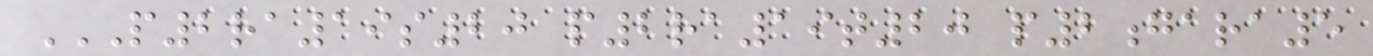P2RA19S20 P2RA19T20 P2GARA5
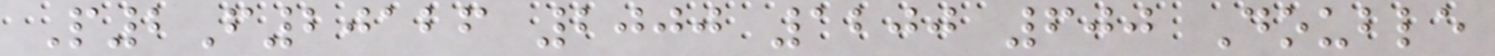P2F20126 2000 1200 600 Double
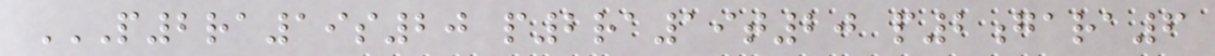P2RA19S20 P2RA19T20 P2GARA6
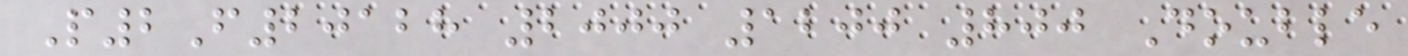P2F20128 2000 1200 800 Double
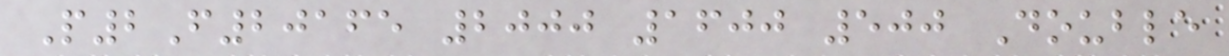P2F20165 2000 1600 500 Double
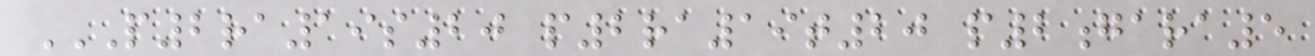P2RA19S20 P2RA19T20 P2GARA5
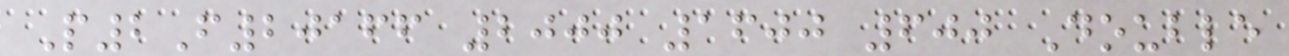P2F20166 2000 1600 600 Double
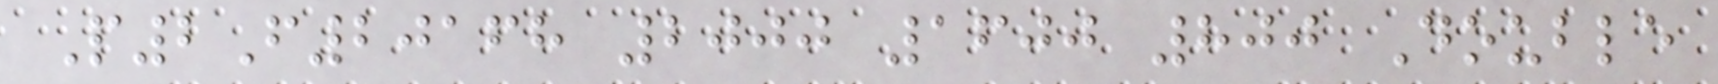P2F20168 2000 1600 800 Double
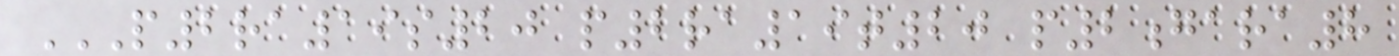P2RA19S20 P2RA19T20 P2GARA8
